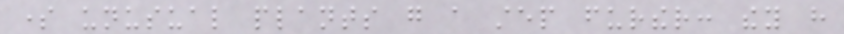some unusual plants go a step further: they have
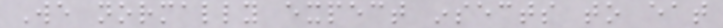We normally expect insects to eat
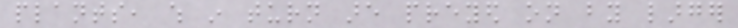plants, which in turn are preyed on by larger
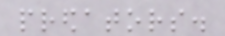predators.
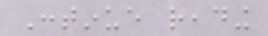Continue reading
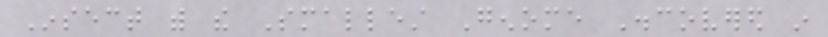Insect with the Smallest Genome Discovered in
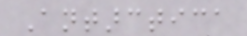Antarctica
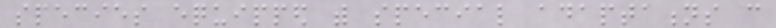species equipped with special adaptations can
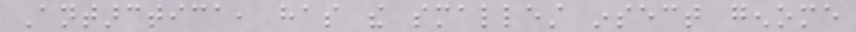Antarctica, has the smallest insect genome
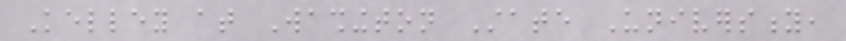Kelley at Washington State University,
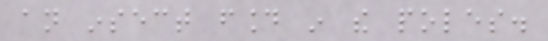an insect found in the poles.
